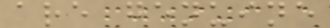are genuine
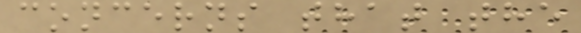concerns that the
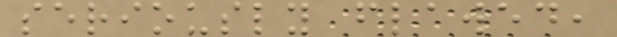seriously flawed,
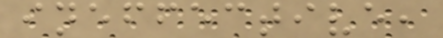ineffective,
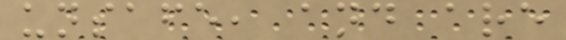unsafe, and are
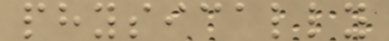physically
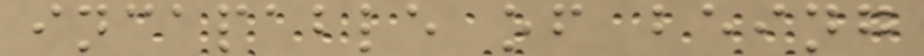incapable of being
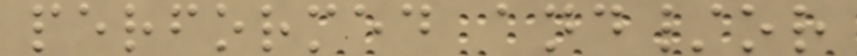performed and/or
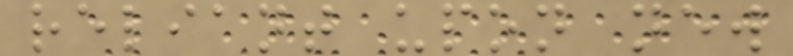reliant upon new
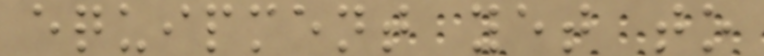equipment yet to
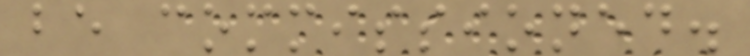be commissioned.
